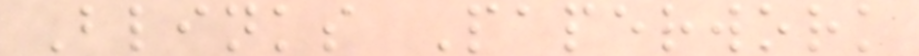Blinks Paperwork
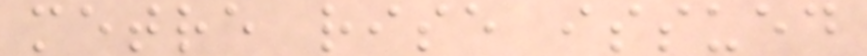metre rise issued
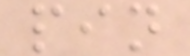pin
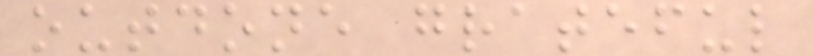outdone grateful
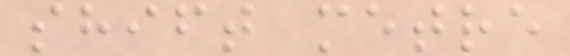shift metre
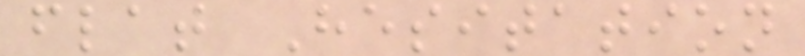flat Hesitation
